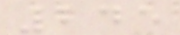245
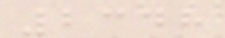2348
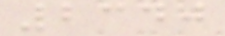2340
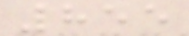855
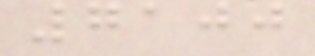7100
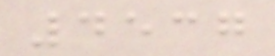4537
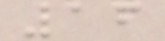16
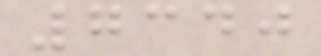7340
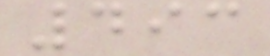493
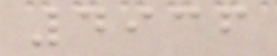4936
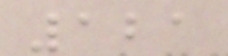121
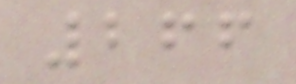266
